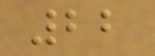22
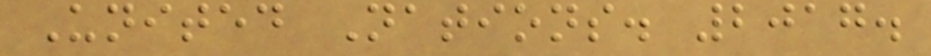United Nations. 2017.
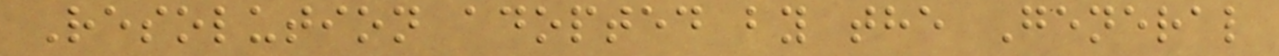Resolution adopted by the General
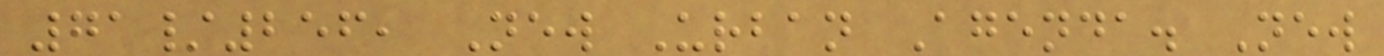71/256, New Urban Agenda. New
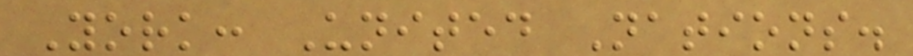York: United Nations.
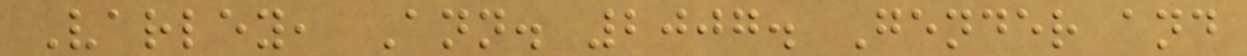Varley, Ann. 2007. Gender and
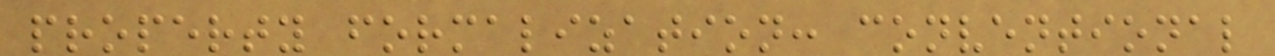property formalization: conventional
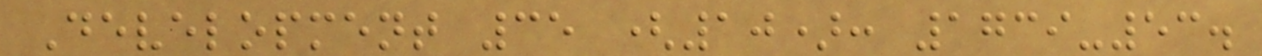Development 35 (10): 1739-53.
